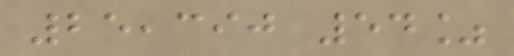25,390 54%
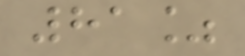81%
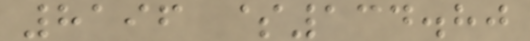8196 $134.80
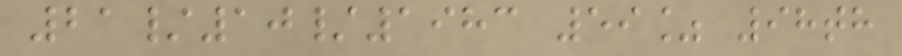21/10/1983 59% 98th
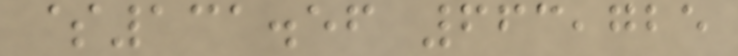$131.56 663,725
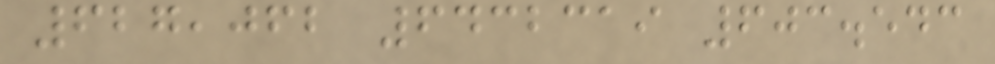627,062 6432319 603.543
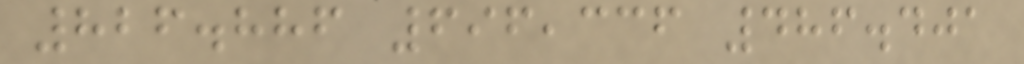826.886 696,336 486.401
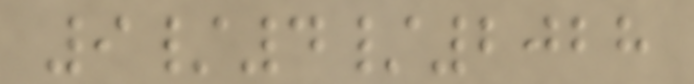9/4/2028
